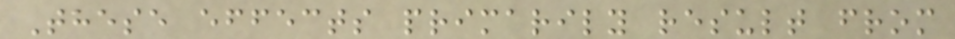These effects primarily result from
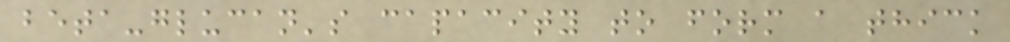beta-glucan's capacity to form a thick
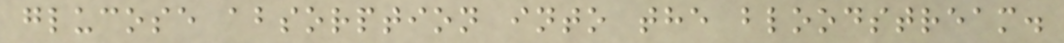glucose absorption into the bloodstream.
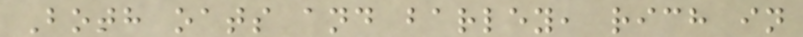Both oats and barley, rich in
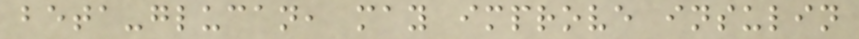beta-glucan, may improve insulin
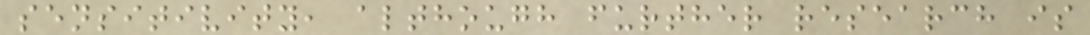sensitivity, although further research is
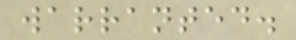warranted.
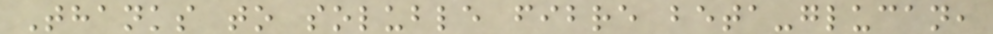Thanks to soluble fibre beta-glucan,
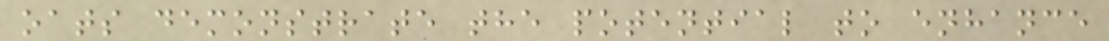oats demonstrate the potential to enhance
